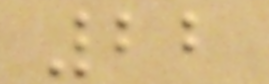22
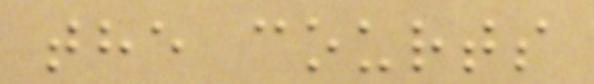the courts
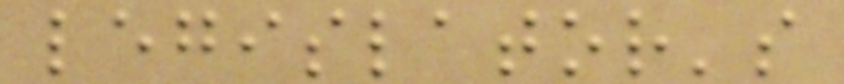legislator's
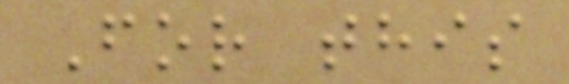For this
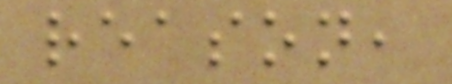reason,
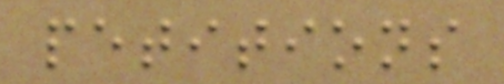petitions
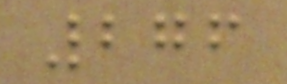276
